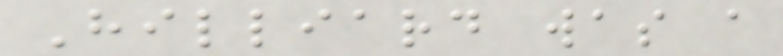Hilliard was a
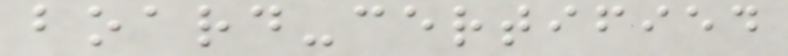board-certified
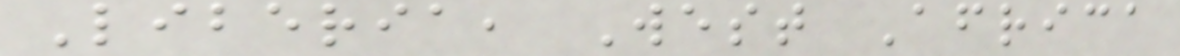Liberia, West Africa
